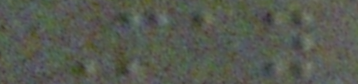May
